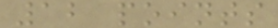12 points
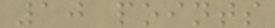10 points
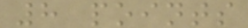8 points
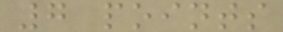7 points
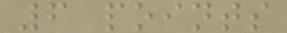6 points
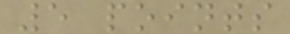5 points
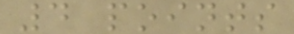4 points
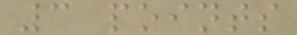3 points
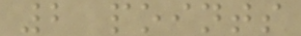2 points
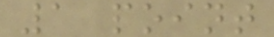1 point
